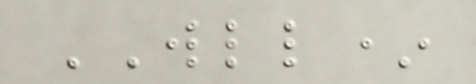WLL*
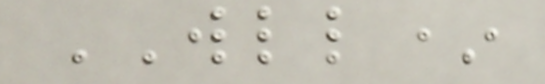WLL*
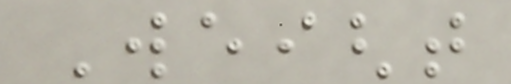Weight
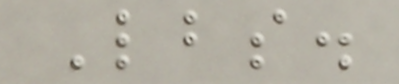Lbs.
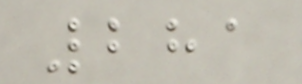281
